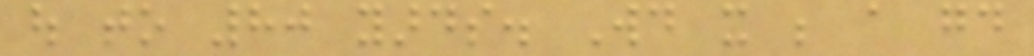out to 80 yards. Would it be a good
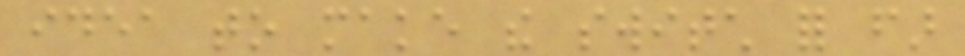idea to make the switch for far
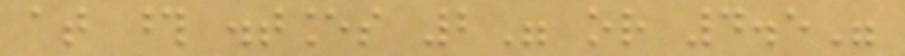at those distances 2" or 4.5"
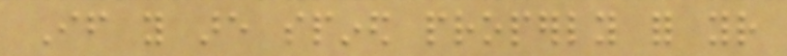If you are spined properly for your
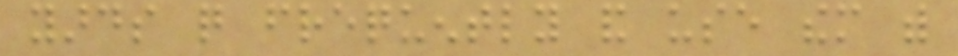yards quite frequently and use them with
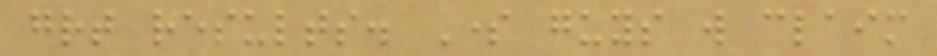great results. Some guys will claim
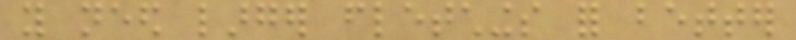you need larger fletchings for better
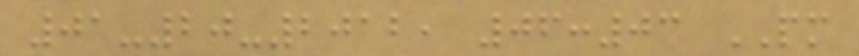01-20-2012, 06:03 PM
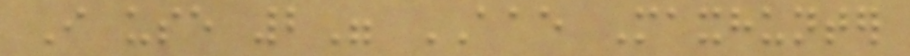I use 2" AAE Maxhunter
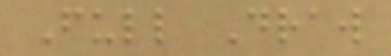Full Draw
